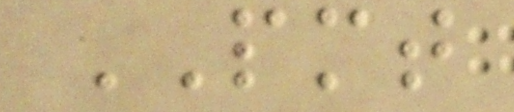PMT
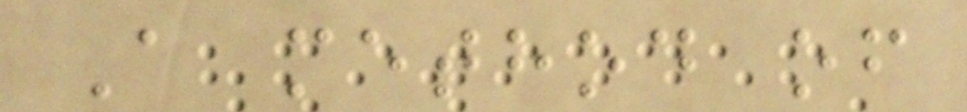A method of
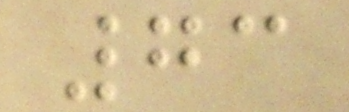73
